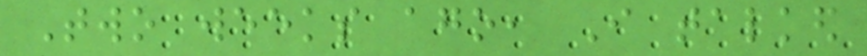Two weeks ago, I talked
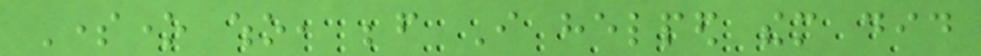Someone who, before I helped them did
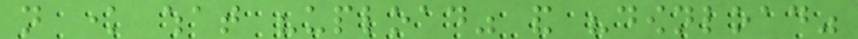not know what "upload" and "download"
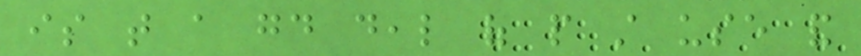is that a good deal of people still use and
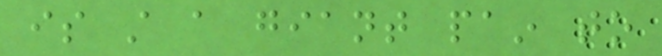is still a giant pain to
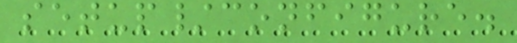setup/configure.
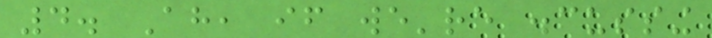4. Ah, if we're discussing
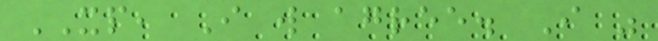XP, I will agree. I was
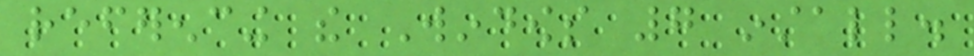referencing the Windows 7 install.
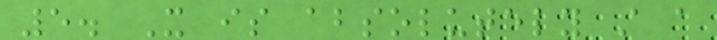5. It is absolutely still a
